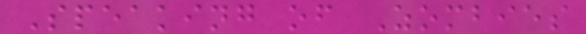Speaking of Zombies
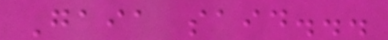Gaia said...
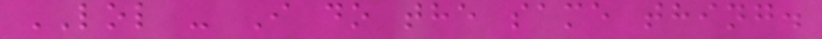LOL - I do the same thing.
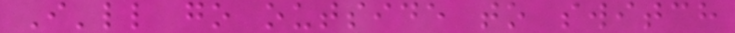I'll go outside to switch
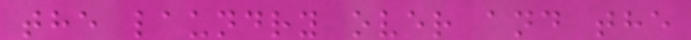the laundry over and the
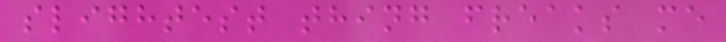slightest thing freaks me
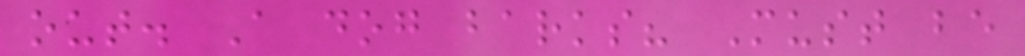out. A dog barks? Must be
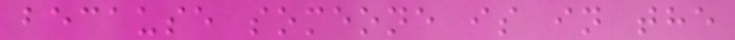because someone is in the
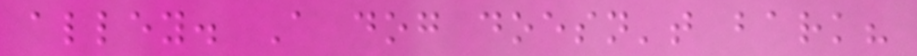alley. A dog doesn't bark?
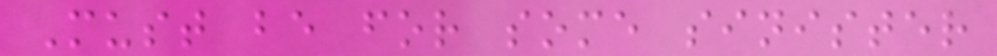Must be for some sinister
